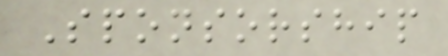Sponsorship
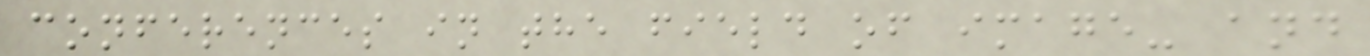conferences in the field of image- and
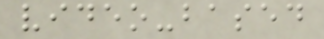video-based
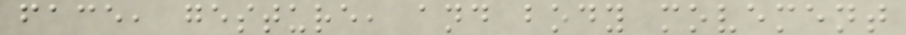face, gesture, and body movement
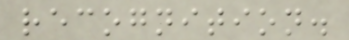recognition.
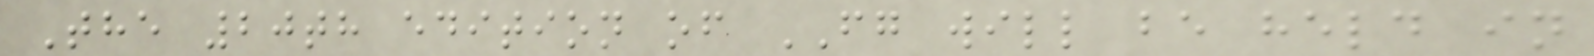The 20th edition of FG will be held in
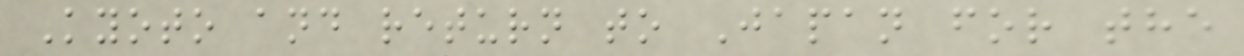Kyoto and return to Japan for the
